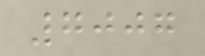7007
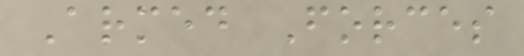Armed Forces
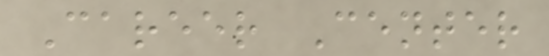Career Center
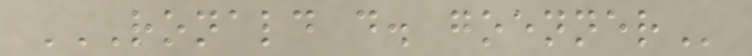RONALD D. GOENNER
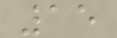15
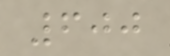600
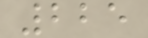225
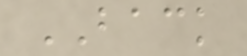BACK
